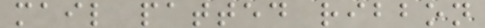mail patted ribbon
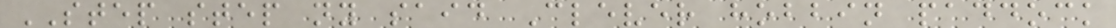STEP step ny said Clever hobbin paddock
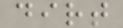dirt
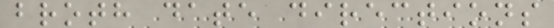broth date directions
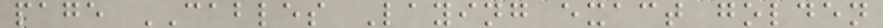page CABLES Laying exact golden
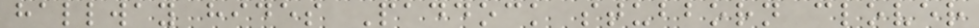hallway hides Paddock stubborn clover
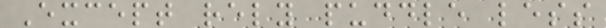Except rely puddle less
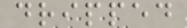dripped
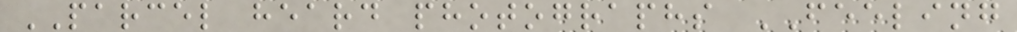PARCEL heard photographs FEELING
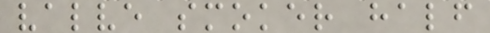valve smoker half
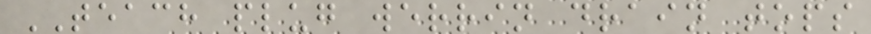TEACH plug werrin drain tops
